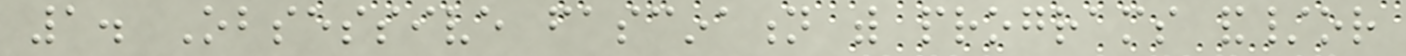1. Obsessive fascination with programs and/or
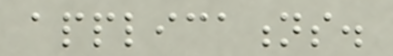applications.
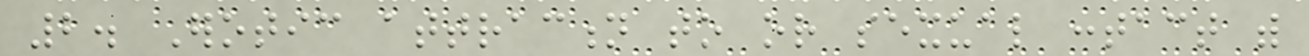2. Erotic attraction to or sexual contact with
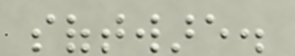software.
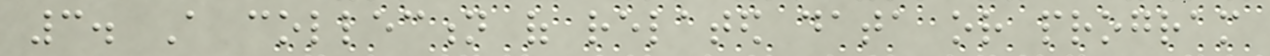3. A collection of related data or program
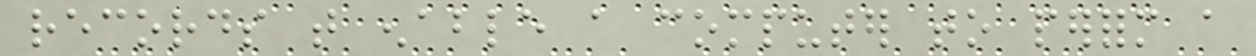records that enable a computer to perform a
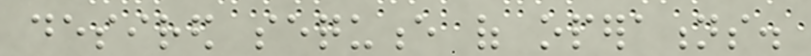desired sequence of operations.
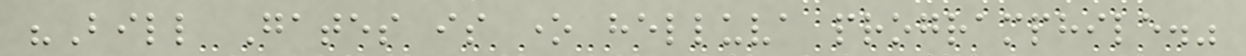"Bill Gates is one helluva programphile."
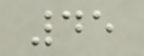45
